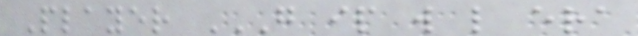Player G IP W L ERA
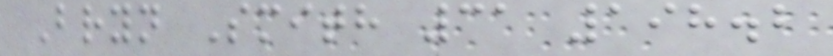Bryn Smith 31 198.2
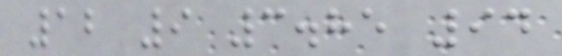12 9 3.85 94
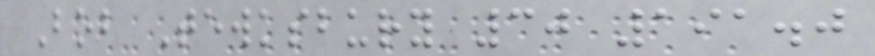Bob Tewksbury 30 191.0
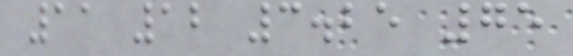11 12 3.25 75
